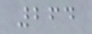264
